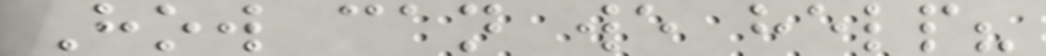How can we help?
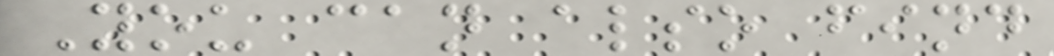You can also find
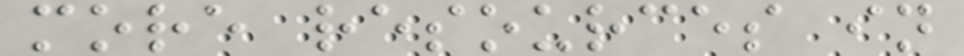more resources in
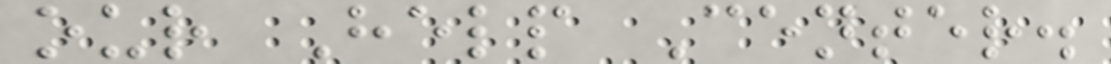our Help Center.
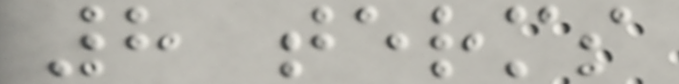8 terms
